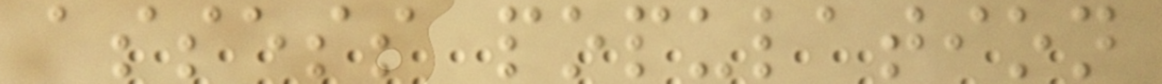assess population
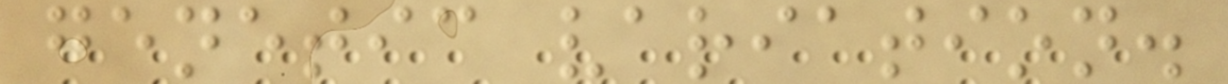genetic variation.
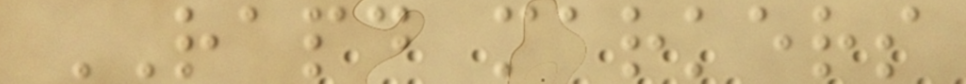RAPD markers
